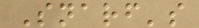Snarf's
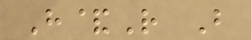H&R B
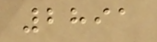2891
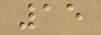15
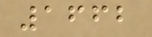1662
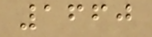1660
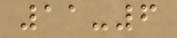11-6
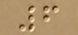6
